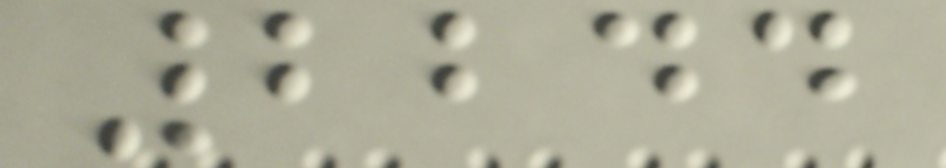2244
